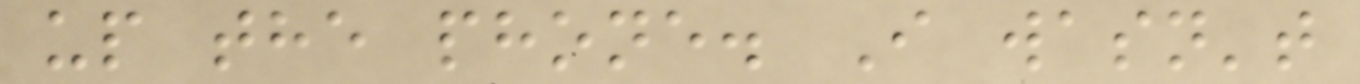up the phone. I wasn't
